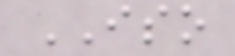ISO
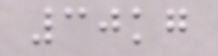30kg
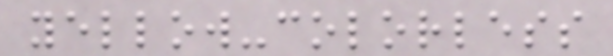yellow-colorless
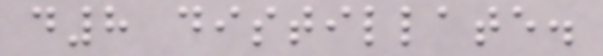d8 distillate.
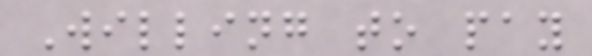Willing to pay
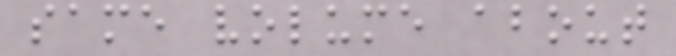same volume about
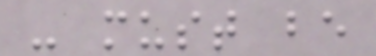- must be
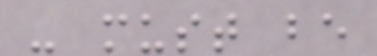- must be
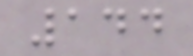144
